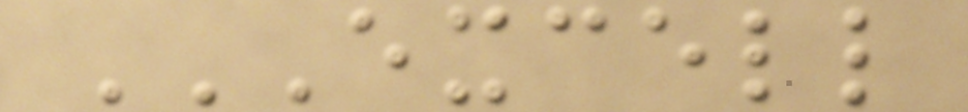EXCELL
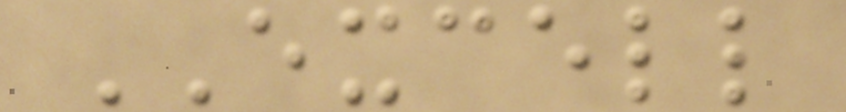EXCELL
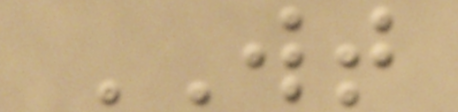WT
